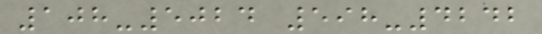108-5024 598-4242
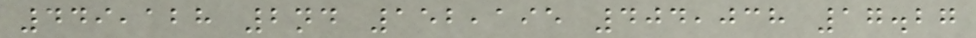449,128 2nd 152,195 404,038 17.27
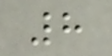8
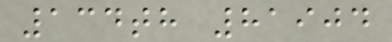134th 81904
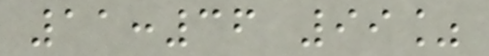11:36 99%
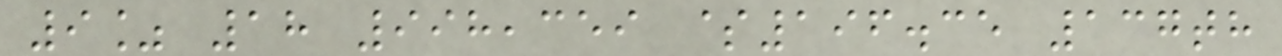9% 18 998,359 $196.35 137th
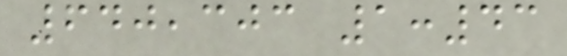640,303 1:43
